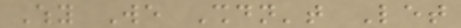Why We Shouldn't Let
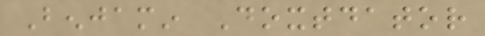Benjamin Doxtdator
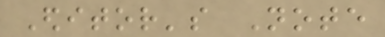Editor's Note
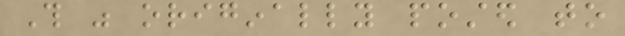This was originally posted to
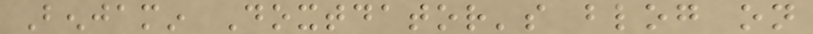Benjamin Doxtdator's blog on
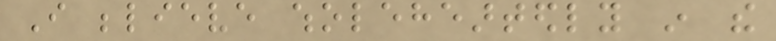I believe wholeheartedly in the
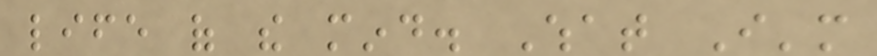life of the mind. What I'm
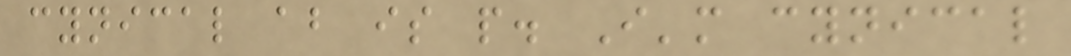cynical about is people. I'm cynical
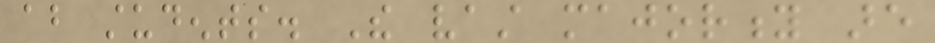about students. The vast majority are
